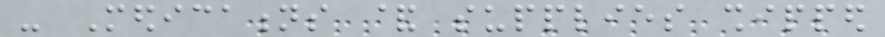- Medications & supplies shipped
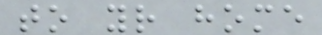to your home
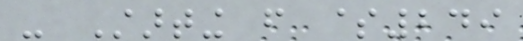- Starting from $249
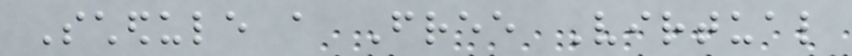Schedule a Free Virtual
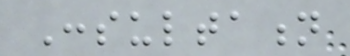Consultation
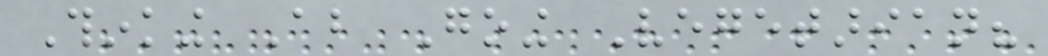Thinking About Going Vegetarian?
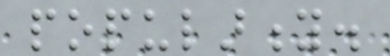popularity.
